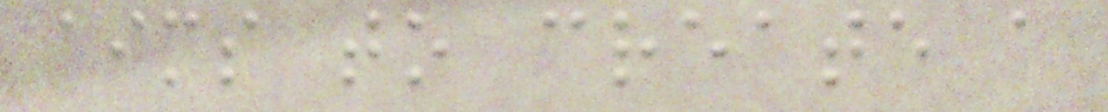aims to create a
